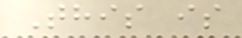This is
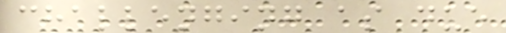challenging as due
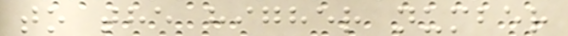to the higher number
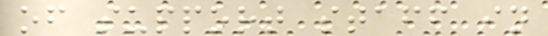of support staff in
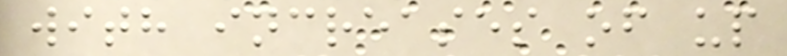with increases of up
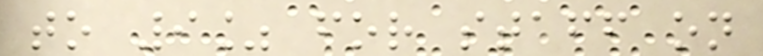to 9% for staff on
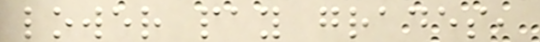lower pay grades,
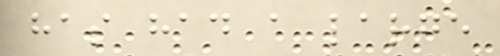has had a large
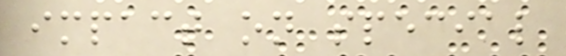impact on special
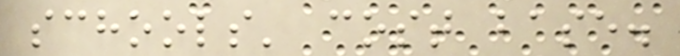schools' cost base.
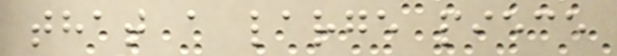that a large piece
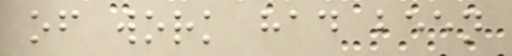of work had been
